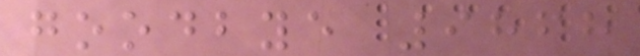goodbye 9868
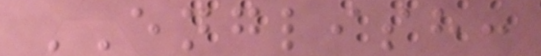ENGLISH:
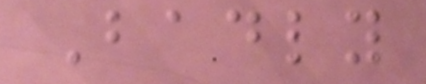Badly
